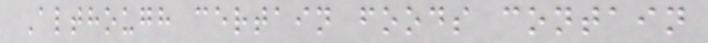Although certain foods contain
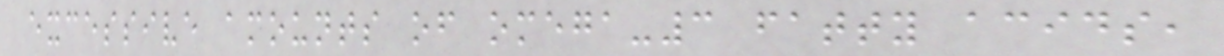excessive amounts of omega-3 fatty acids,
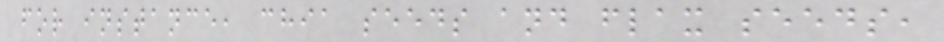for instance, chia seeds and flax seeds,
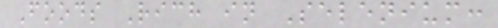Foods Rich in Selenium:
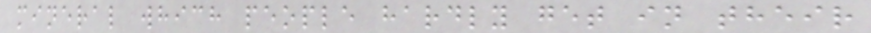mineral which people hardly get in their
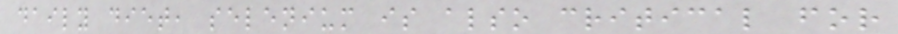daily diet, selenium is also critical for
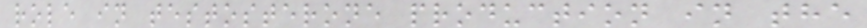role in testosterone production in the
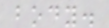body.
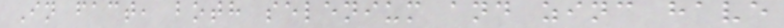In fact, both selenium and zinc have
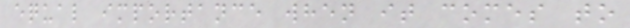equal importance when it comes to
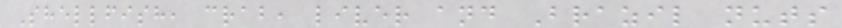Shellfish, crab, liver and Brazil nuts
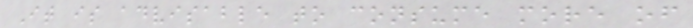It is advisable to consume more of
